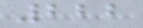222
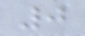0
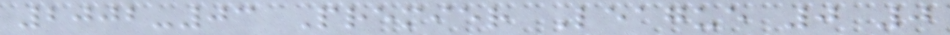2002-03 Premier League 0 0
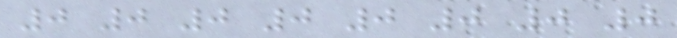0 0 0 0 0 0 0 0
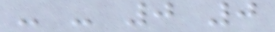- - 0 0
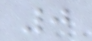0
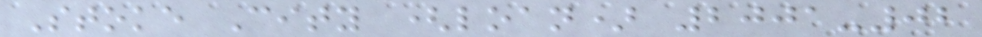Stoke City (loan) 2001-02
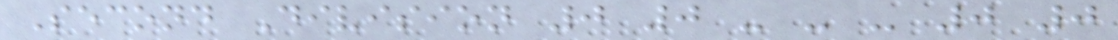Second Division 0 0 - - - 0 0
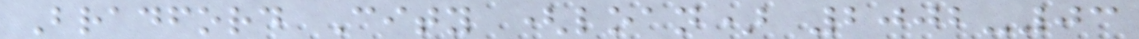Bradford City (loan) 2002-03
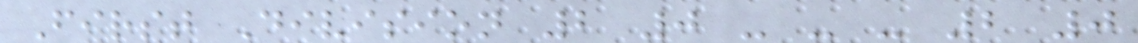First Division 2 0 - - - 2 0
